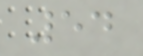54
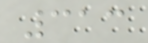313
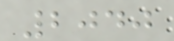2040
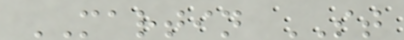MARTIN ST
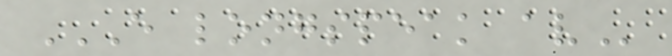E LONGSPEAK AV
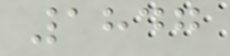1847
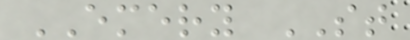EMERY ST
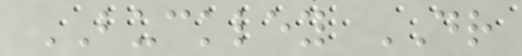BUCKLEY DR
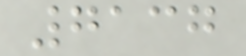7137
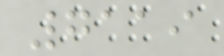7119
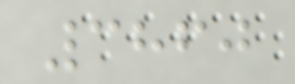3860
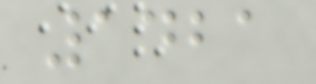1421
